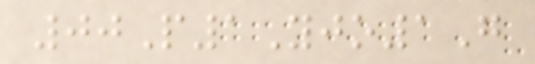00P1Yjo1G
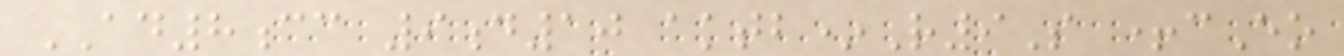AD8cc 9d10 aktb*R9S +cEo
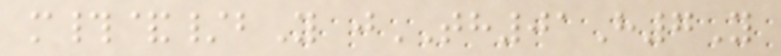m#&/bY jTH01H7Y
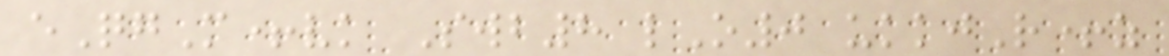eQgM+vk Swb8 lO0 ukkjR+z
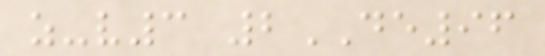z-v3 2DE96
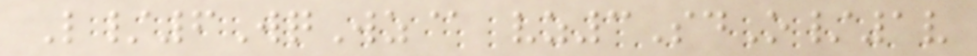L/6WqWz@ vz3SdO/1v
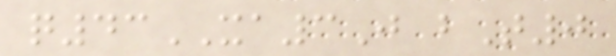q43XA3J bT0
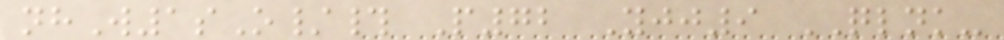nhW1sO/# P72 Yjj9 QLNK-
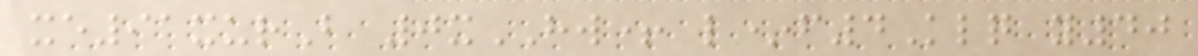xe91xurB 0xHW+ l*f4Klq y40
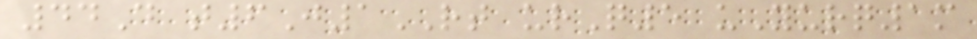44D t6J1RT urQ5 uYurq1m
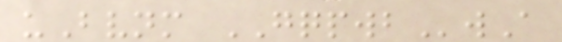uBvnm GQPWBwA
